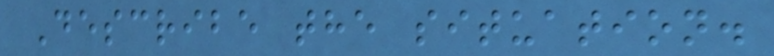Describe the situation.
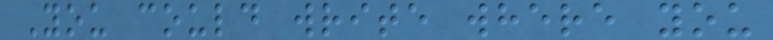You could write where you
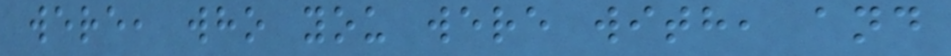were, who you were with, and
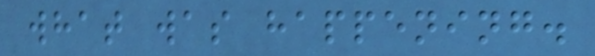what was happening.
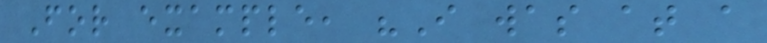For example, "I was at a
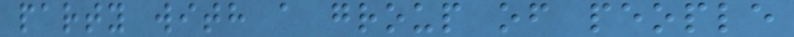party with a group of people
